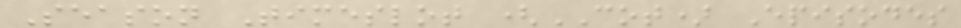Season Timeslot (COT) Episodes
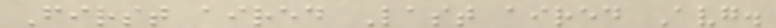First aired Last aired Avg.
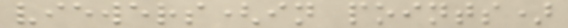viewers(in points)
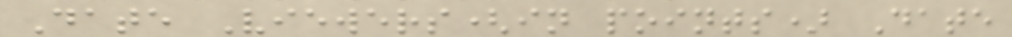Date Viewers(in points) Date
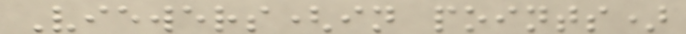Viewers(in points)
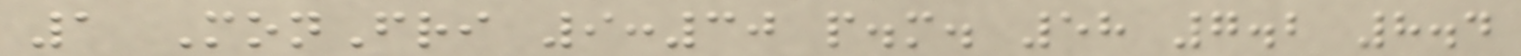1 MonFri 9:30 p.m. 58 7.2 8.4
